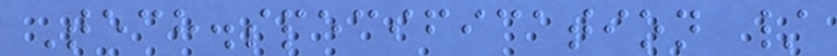Tech.specification /
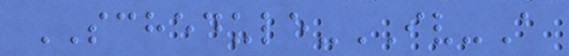SCHEDULE-IV-A
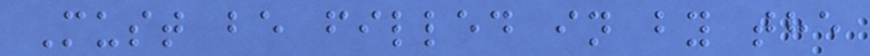Must be filled in by the
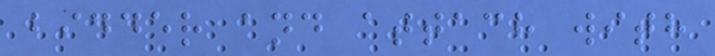bidder and attach with
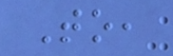To,
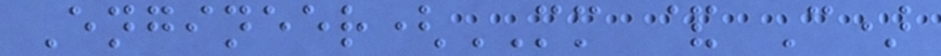Engineer(MM & C)
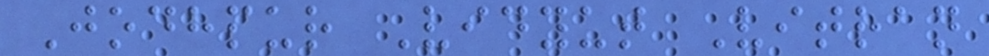Jodhpur Vidyut Vitran
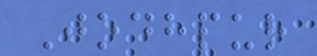Jodhpur
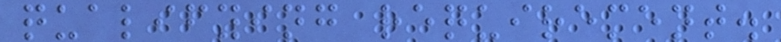qualifying requirement.
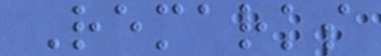Remarks
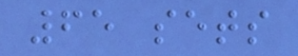65 sets
